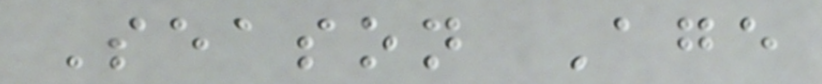Season Age
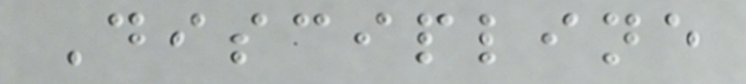Discipline
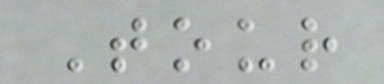Tour
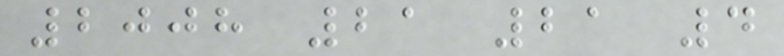2008 21 21 4
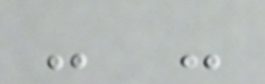- -
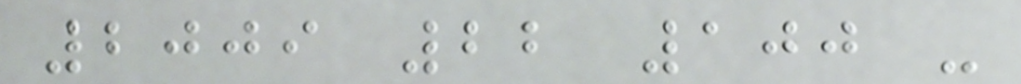2009 22 100 -
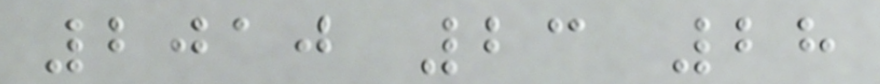2010 23 28
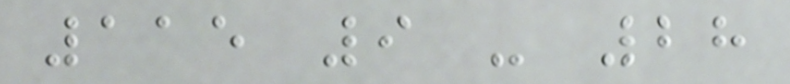115 9 - 28
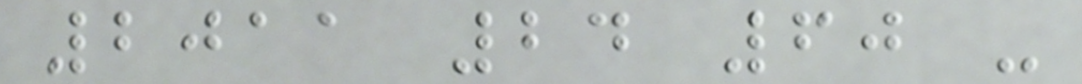2011 24 60 -
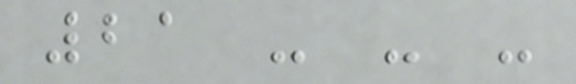21 - - -
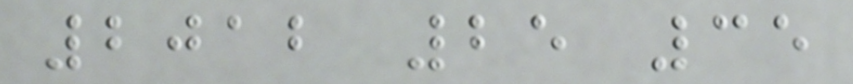2012 25 35
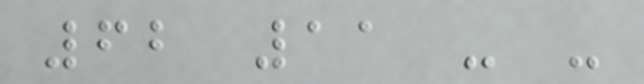62 11 - -
